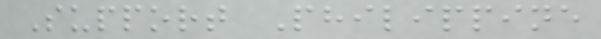Support Philippine
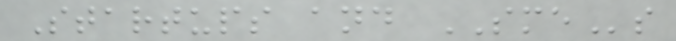Startups and SMEs
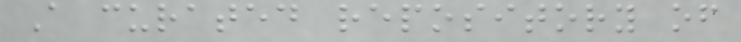A curated repository of
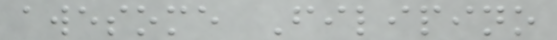awesome Filipino
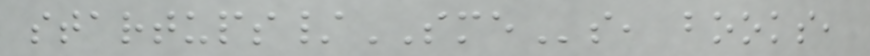startups/SMEs, books,
